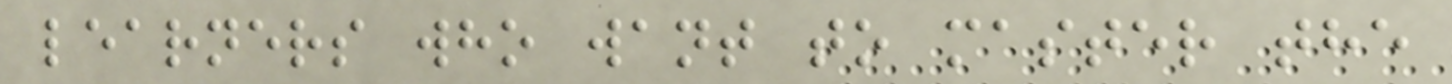learners who want to master the
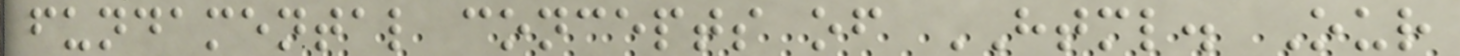fundamental concepts of HTML. Our
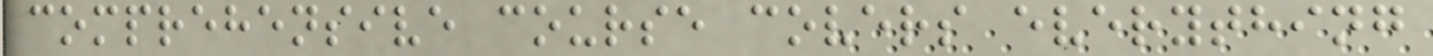comprehensive course covers everything
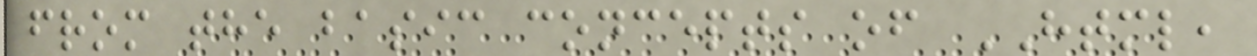from the basic concepts of HTML,
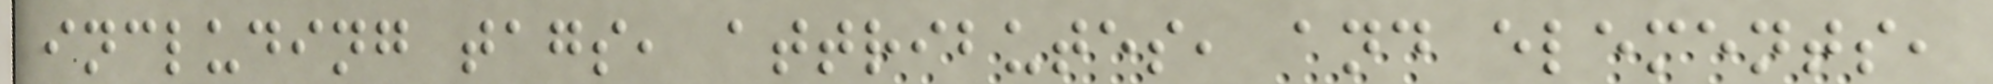including tags, attributes, and elements,
